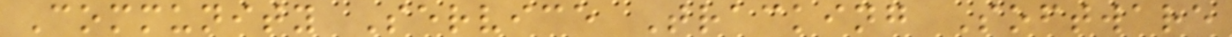Community Service Tracking Software
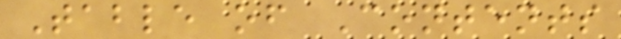Table of Contents
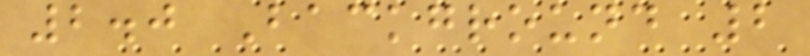2.0 Background 2
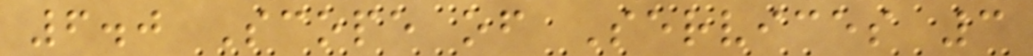6.0 Scope of Services 3
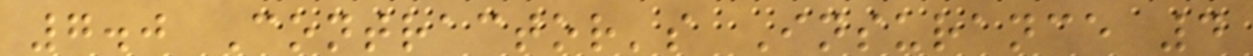7.0 Contractor's Insurance 4
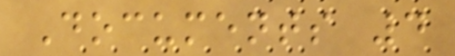Documents 4
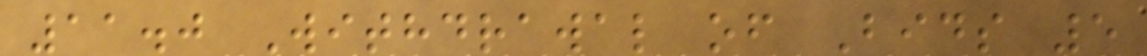11.0 Withdrawal of Bids 5
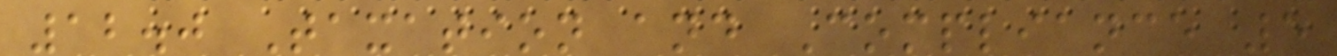12.0 Taxation and Compliance 5
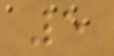5
